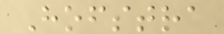Hofstra
